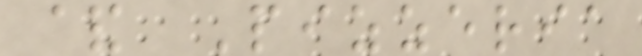& Pizzeria
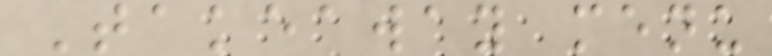Takeaway menu
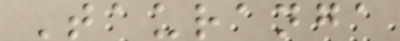Tauranga
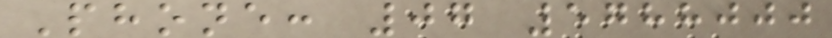Phone: 07 5788000
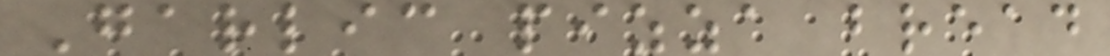Garlic pizza bread
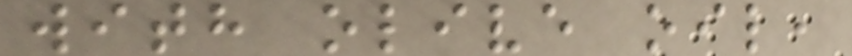with olive oil,
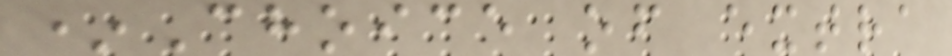*Choice of extra
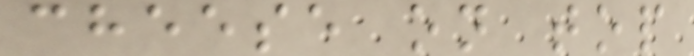cheese on top
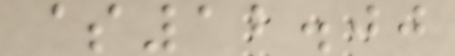$12.00
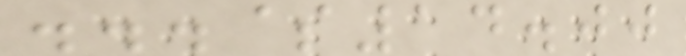...$14.00
